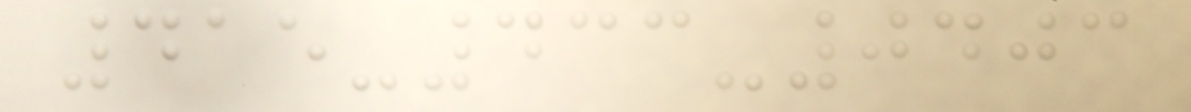415-433-0403
